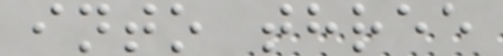into three
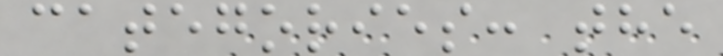categories: the
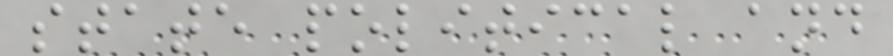state political and
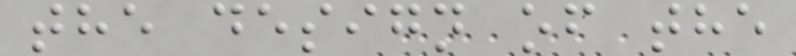the design of the
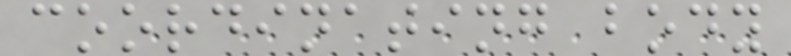coordinating body
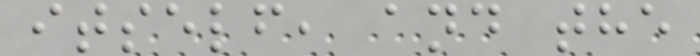itself, and the
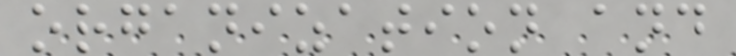organization and
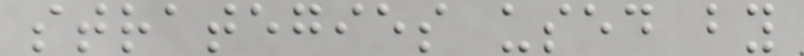strategies used by
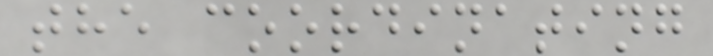the coordinating
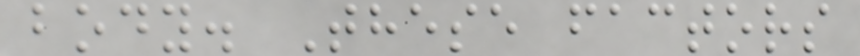body. These factors
